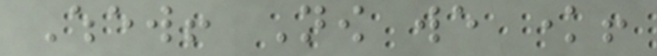Whew! Now we know!
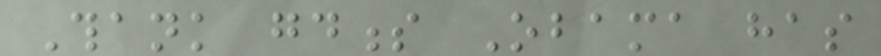Thank goodness Obama has
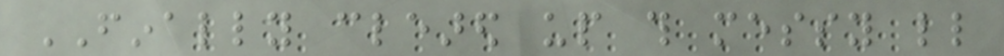FINALLY cleared up this messy little
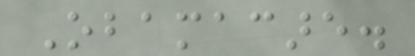Obamacare.
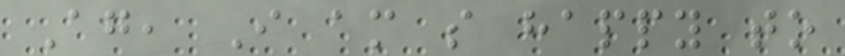Again, I am so happy to
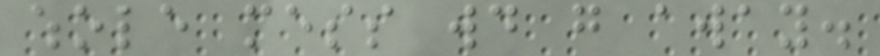whole mess would go away.
